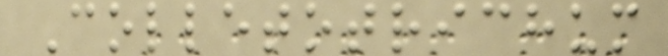Colletotrichum
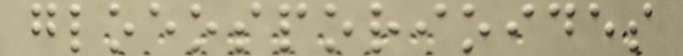gloeosporioides
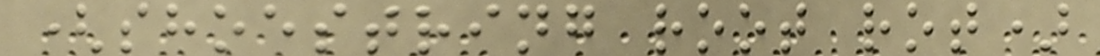(shoestring root rot)
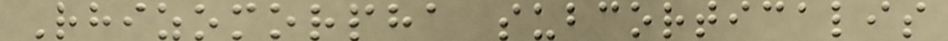Rhizomorpha subcorticalis
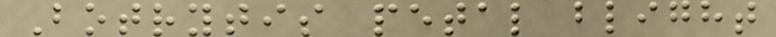Botrytis petal blight
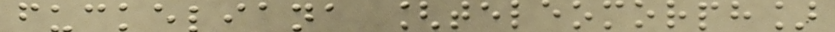fuckeliana [teleomorph]
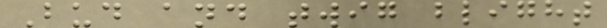Bud and twig blight
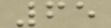65
